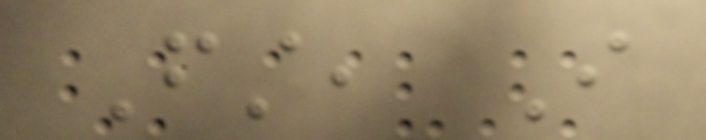First, I
